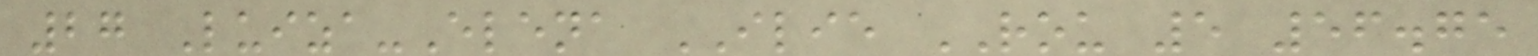27 Luiza-Elena ILIE ROU 5 56.75
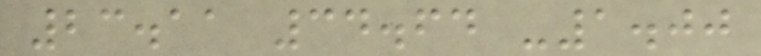23.11 34.64 -1.00
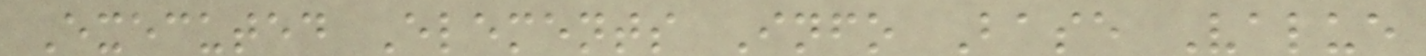Executed Elements Info Base Value
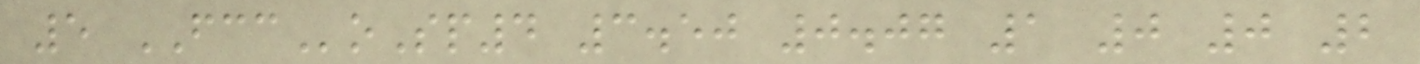5 FCCoSp4 3.50 0.07 1 0 0 2
